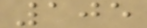105
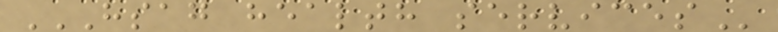HSAG HEALTH SERVICES
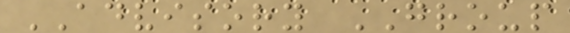ADVISORY GROUP
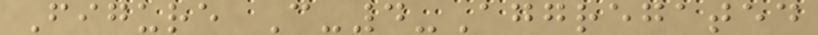Figure C-4-Aggregated
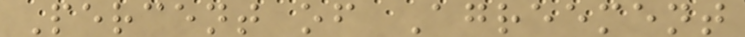Percent of Agreement
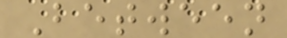Between
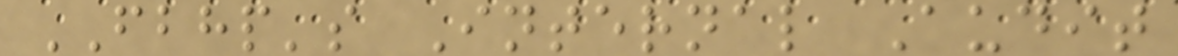FBHP's Internal Audit
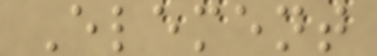Element
